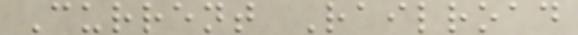Current Railroad
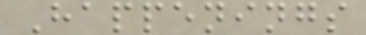Happenings
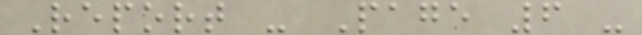Report - Page 6 -
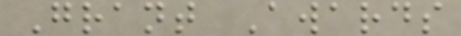Grant Awards
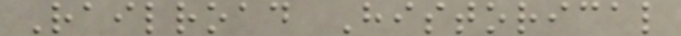Railroad Historical
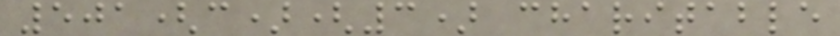501(c)(3) charitable
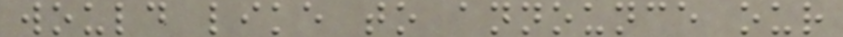would like to announce our
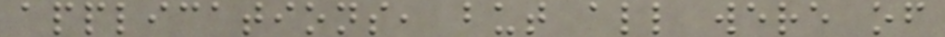applications, but all were of
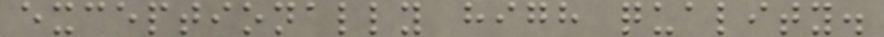exceptionally high quality.
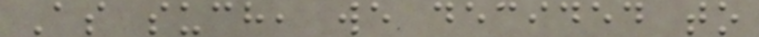As such, we decided to
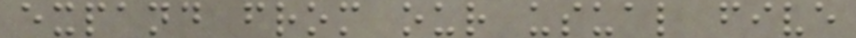expand from our usual five
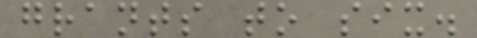grants to six.
